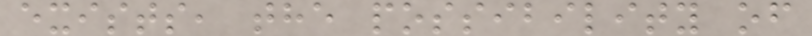exists, the possibility of
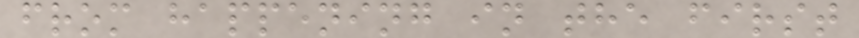from happening in the first
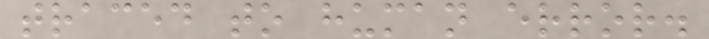traced to human error.
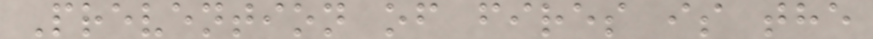Prevention of fires is the
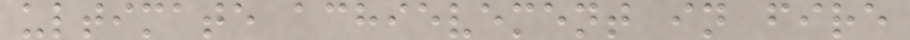ultimate achievement in fire
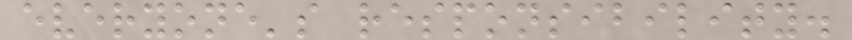everyone's responsibility.
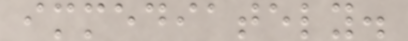immediately.
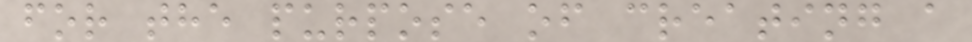for the purpose of creating a
